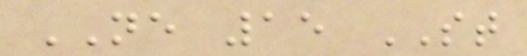NE 15 ST
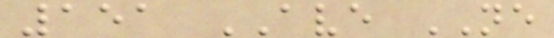151 AVE NE
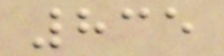835
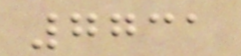7731
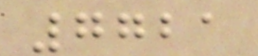7721
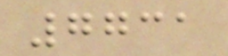7731
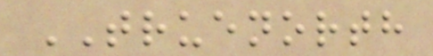TRUENORTH
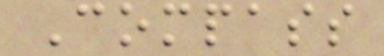Compass
